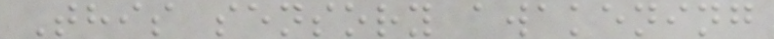This sensory awakening
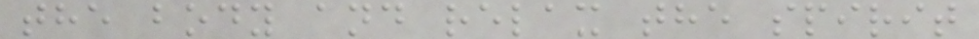the body and relax the spirit
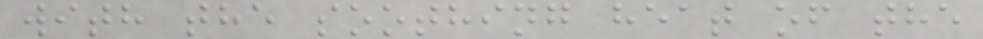with the soothing heat of the
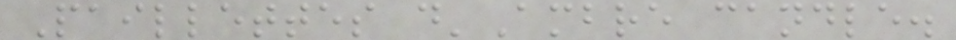Paillettes d'Ambre candle.
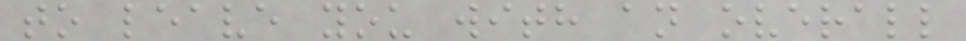to leave you with an overall
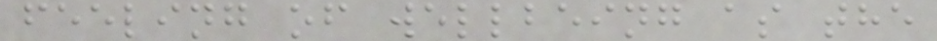feeling of wellbeing as the
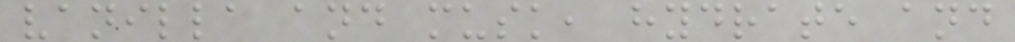vanilla and musk, hydrate and
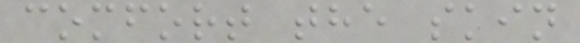comfort the skin
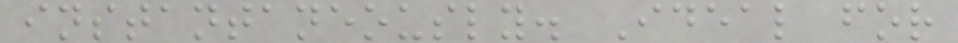instantaneously. Ideal for
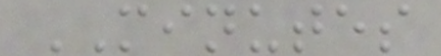MINUTES
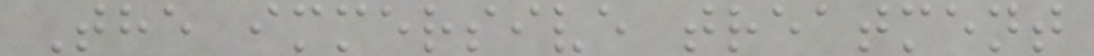The immersive treatment
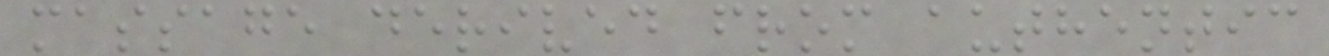massage derived from authentic
